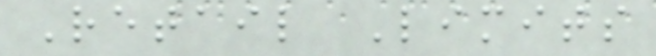Retail Limits
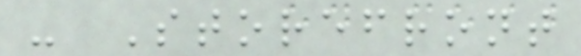- Storefront
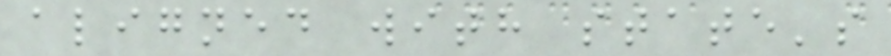aligned with state's
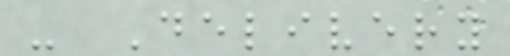- Delivery
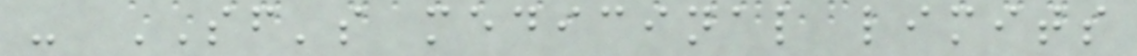- SF's medicinal limits
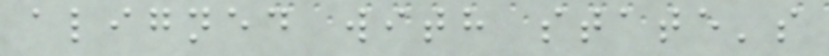aligned with state's
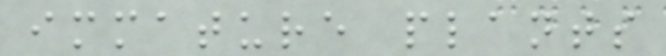immature plants
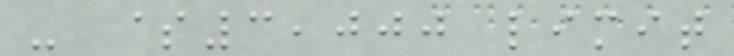- $3,000 limit
